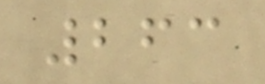263
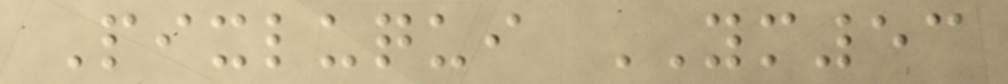Pixluqui YM53
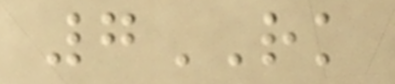7RK
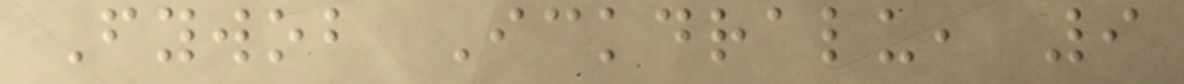Fywob Ickdralu, 9
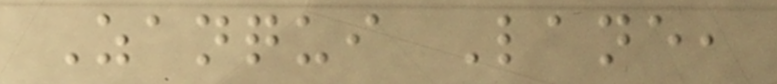Zanqui Lane,
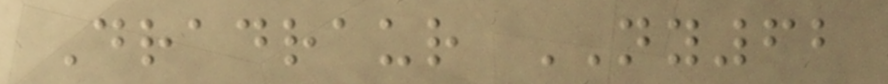Dradraur NY62
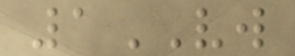1VW
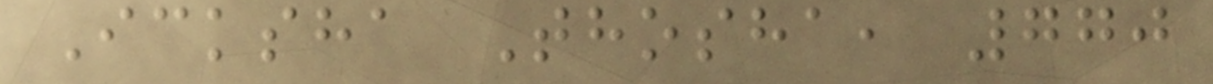Icksha Thosha, 770
